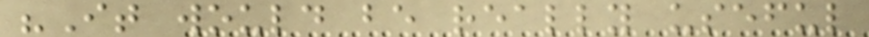"It would be really useful
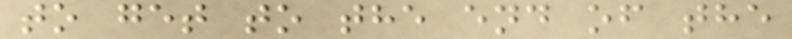to get to the end of the
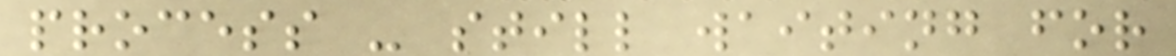process - still waiting for
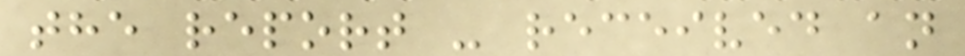the report - received an
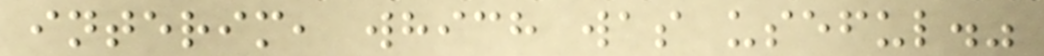interim, which was useful."
